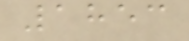1853
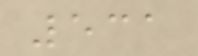531
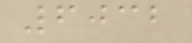6032
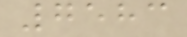7583
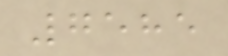7585
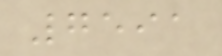7591
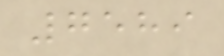7589
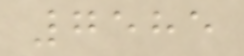7585
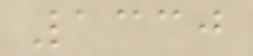1330
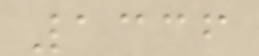1336
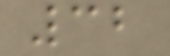32
